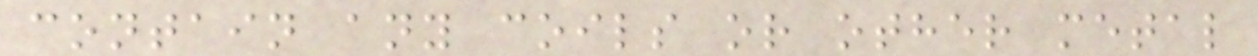contain any coils or other metal
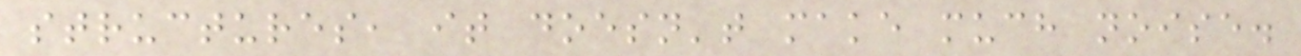structures, it doesn't make much noise.
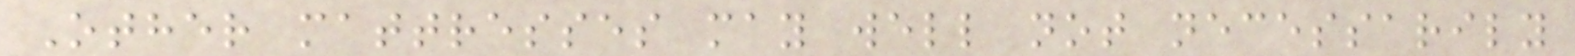Other mattresses may well not necessarily
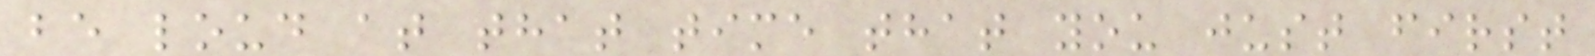be loud at that time that you just first
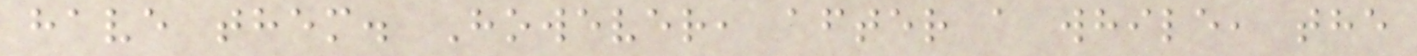have them. However, after a while, the
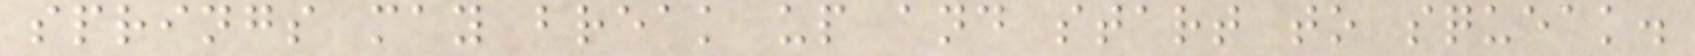springs may break up and start to squeak.
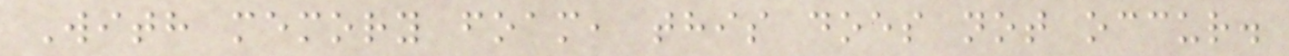With memory foam, this does not occur.
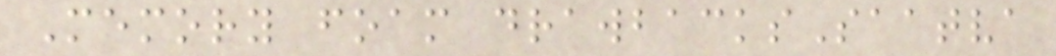Memory foam drawbacksSaatva
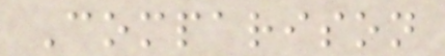Comparison
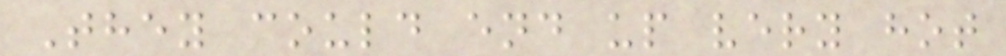They could end up very hot
